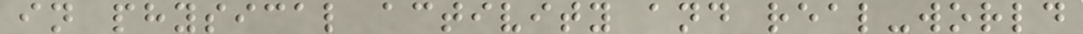in physical activity and real-world
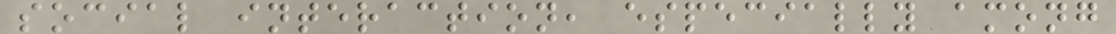social interaction, especially among
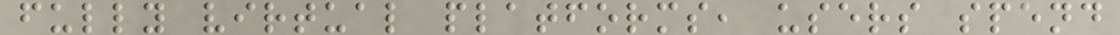fully virtual platforms, users spend
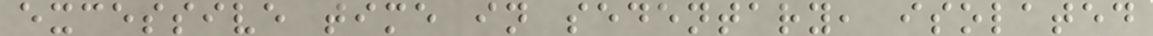excessive time in sedentary, isolated
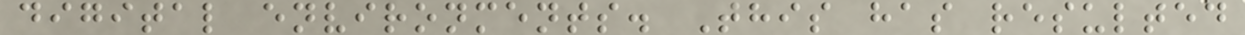digital environments. This has resulted
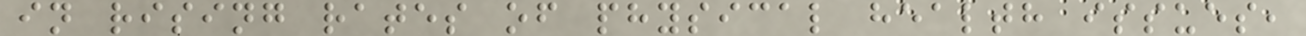in rising rates of physical health issues,
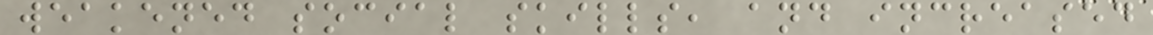weakened social skills, and increased
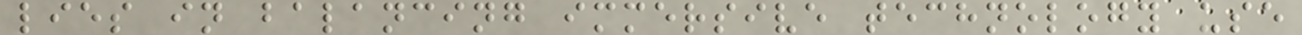lies in balancing immersive technology use
